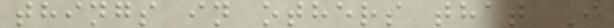things in others that I
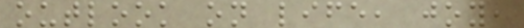outlook on life, joy,
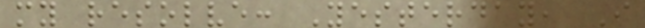my resolve: Yesterday, I
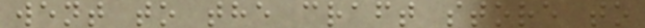went to the craft store to
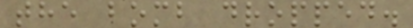the bomb dropped.
